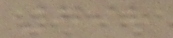798
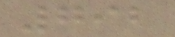792
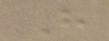H
